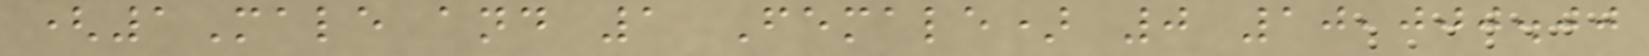(1Male and 1 Female) 0 10,000.00
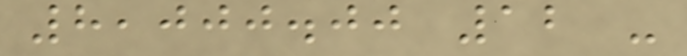8,000.00 12 -
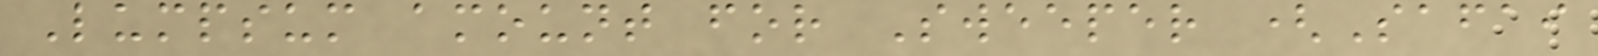Lumpsum amount for Sweeper (Safai
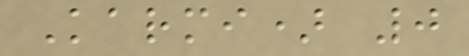Karmi) 0
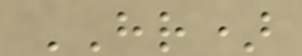HR)
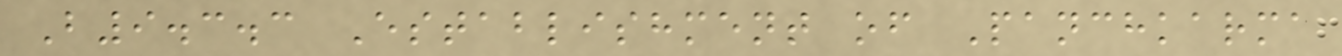B9.3.3 Establishment of Panchkarma
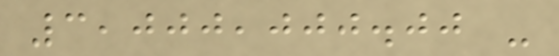3,000,000.00 -
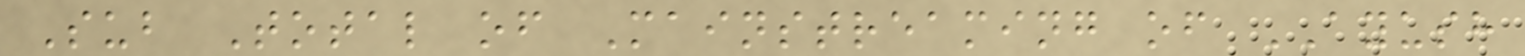Sub Total of Mainstreaming of AYUSH
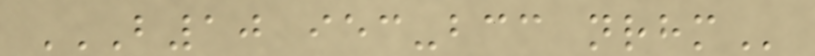B10 IEC-BCC NRHM
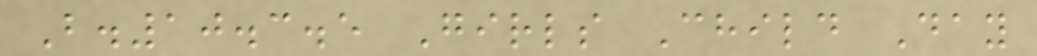B.10.3.5 Girls Child Day
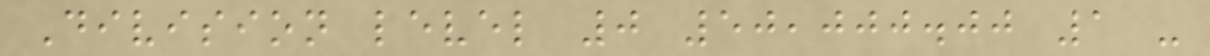Division level 0 50,000.00 1 -
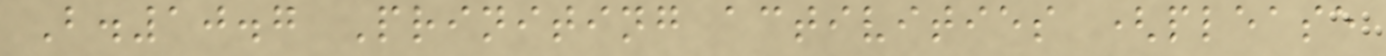B.10.7 Priniting activities (please
